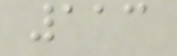113
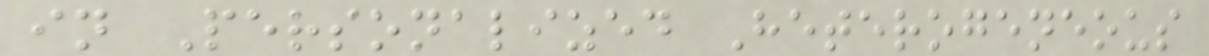in Personalized Heterogeneous
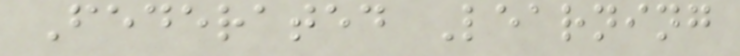Federated Learning
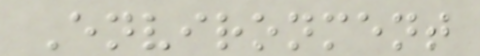Environment
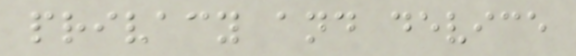privacy and device
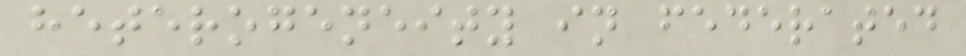heterogeneity in federated
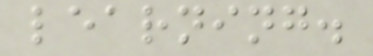learning.
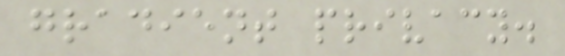gradient privacy.
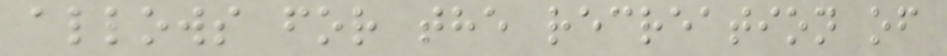allows for the recreation of
